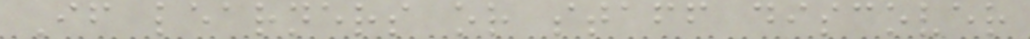If learners or staff discover
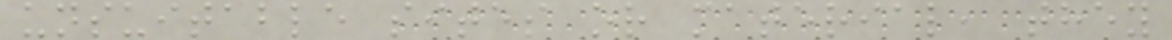unsuitable sites or material, they
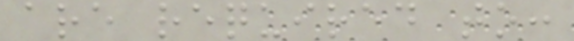are required to:
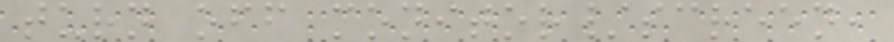turn off monitor/screen,
